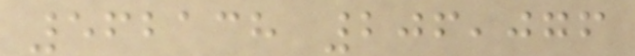562138 206,076
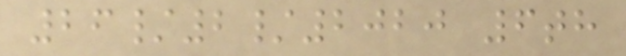26/2/2020 6th
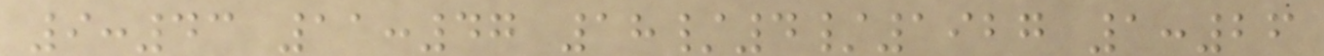9:43 11:47 18/4/1927 1:26
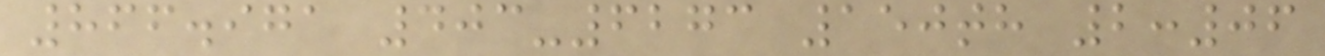866.971 403-6273 150th 2:06
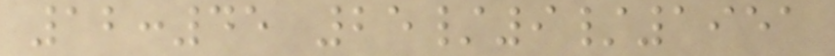12:45 25/9/1951
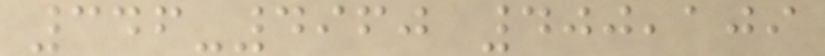346-4960 400,109
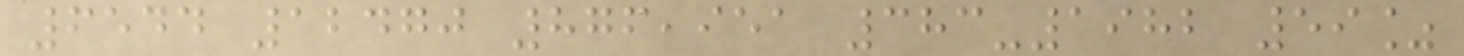6544 12470 876,951 383-1982 59%
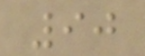90
